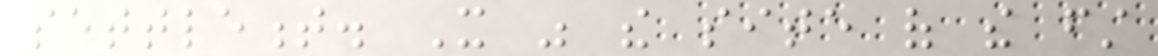settlement. It was the site of the first
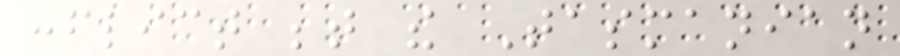conflict between the Tasmanian
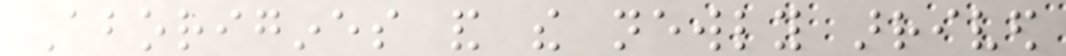Aborigines and the newly arrived
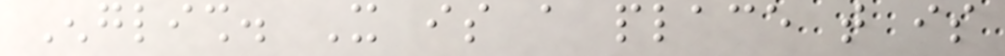English. It is a place that is
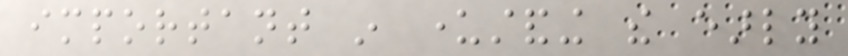important in understanding the early
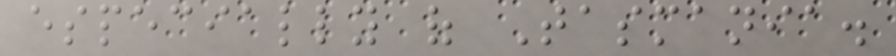especially of Tasmania.
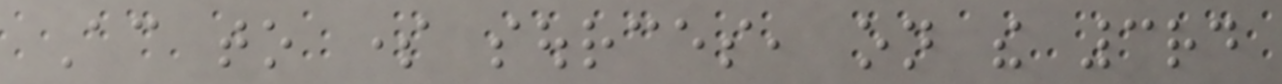According to some sources, on the 3rd
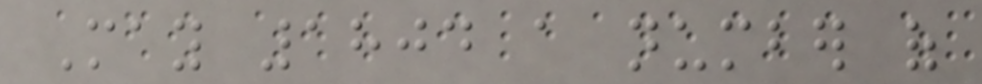May 1804 a number of
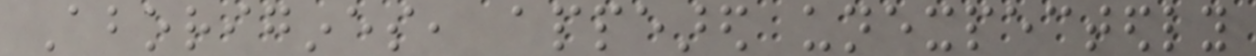Aborigines, appeared unexpectedly
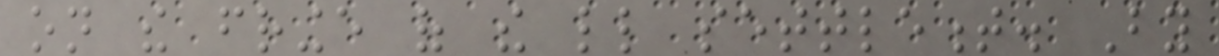on the fringe of the little settlement. By
